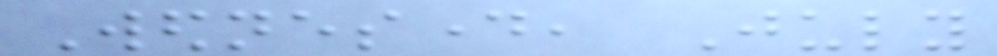Wednesday, July
